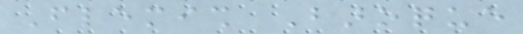Flemish Baroque
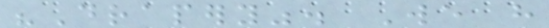"Drapery". We have
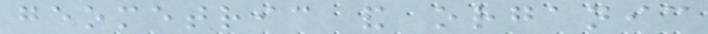geometric and organic
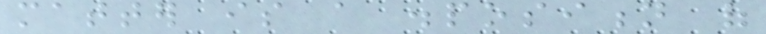matter is a disposition of
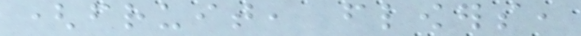(fruit, flowers,
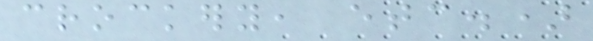crockery, etc.)
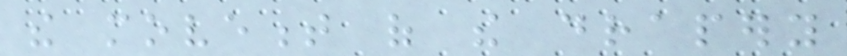the movement of the drapery
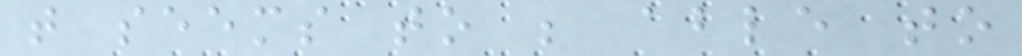that seems to be able to
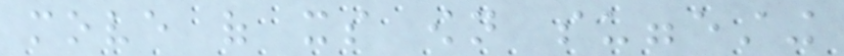move of its own suggesting
